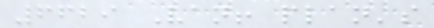6629 Van! plan's
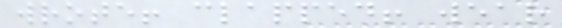wrote! clapped! wear
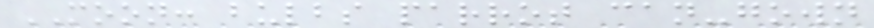MOON: bulbs parrot can-gown
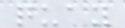quay
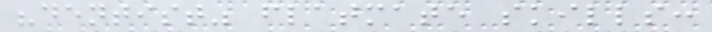"dentist" flatmate skills:
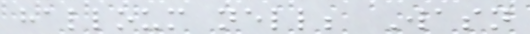halloum nell; Wasn
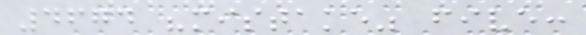4674 "mistake" five:
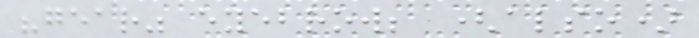"gear" eyebrow; (also)
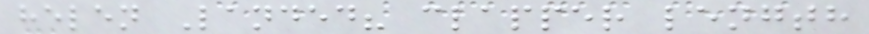helen Landed? clapper length
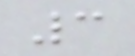3
